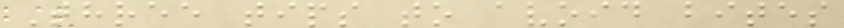Three tips to avoid bites
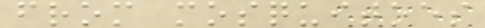from mosquitoes
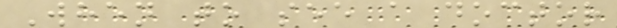When to see a doctor
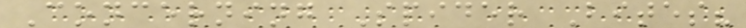Concerning Spider Bites?
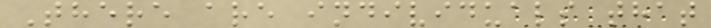There are individuals that
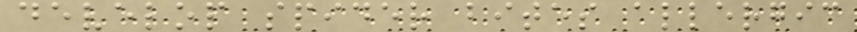develop spider bites allergic
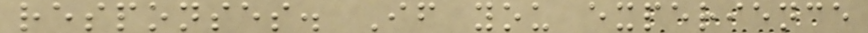responses. If you experience
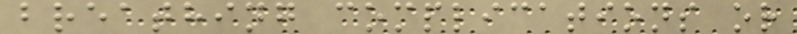breathing complications or
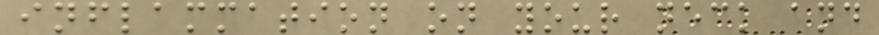inflammation on your neck and
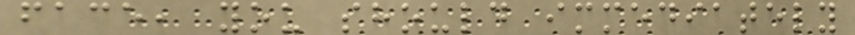face, you should immediately
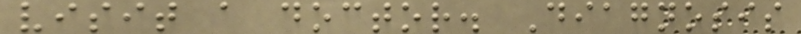visit a doctor. Diagnosis
